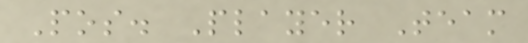Pos. Player Team
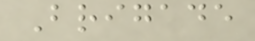Brigade
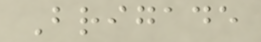Brigade
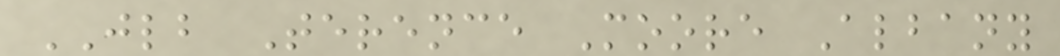JLB Terence Moore Albany
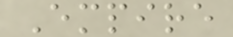Empire
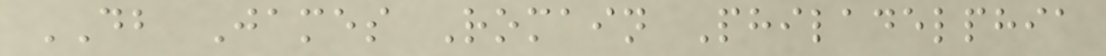DB James Romain Philadelphia
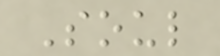Soul
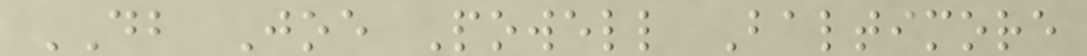DB Joe Powell Baltimore
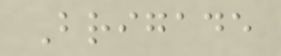Brigade
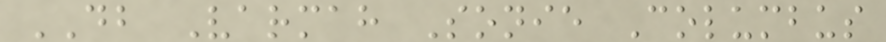DB Varmah Sonie Columbus
